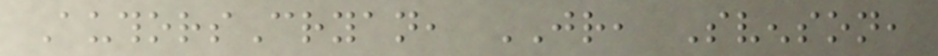AuthorsCryan, JR, Svenson,
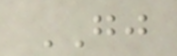GJ
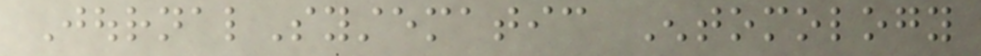JournalSystematic Entomology
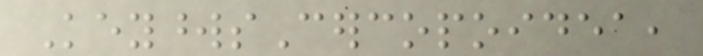KeywordsCercopoidea,
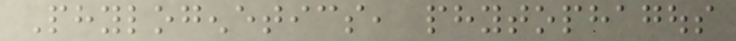Phylogenetics, phytophagous
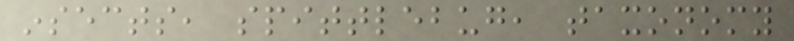insects, spittlebug, taxonomy
